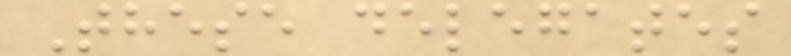These delegates
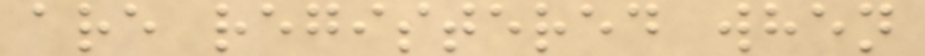are registered when
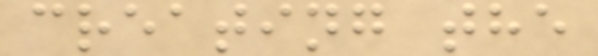creating the
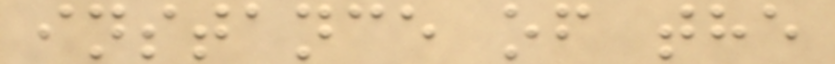instance of the
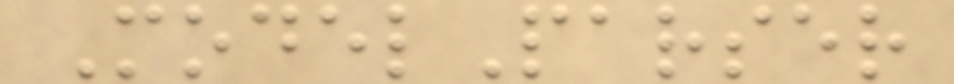ModelParser
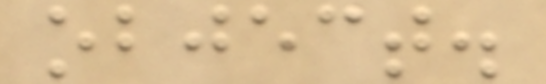object.
